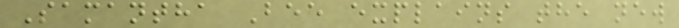Samantha Bee explains the new
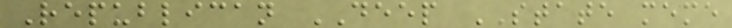Republican DEEP STATE meme
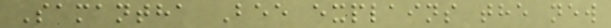Samantha Bee explains the new
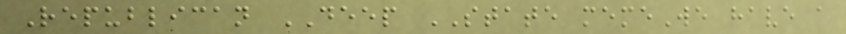Republican DEEP STATE memeWe have a
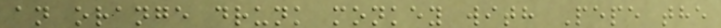an orange drunk monkey with Pepe the
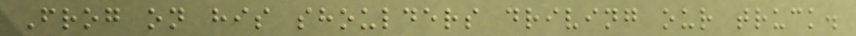Frog on his shoulders driving our truck.
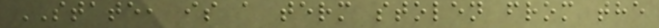STATE, is a term stolen from the
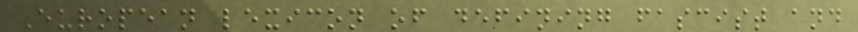European lexicon of defining fascist and
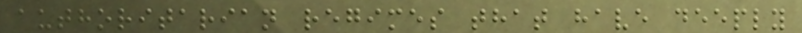authoritarian regimes that have deeply
